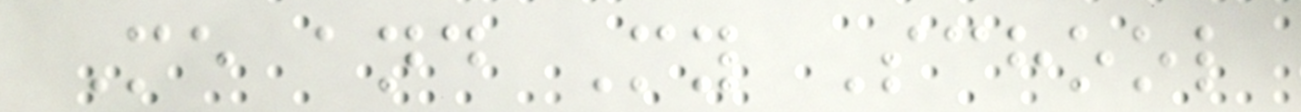Me and My School
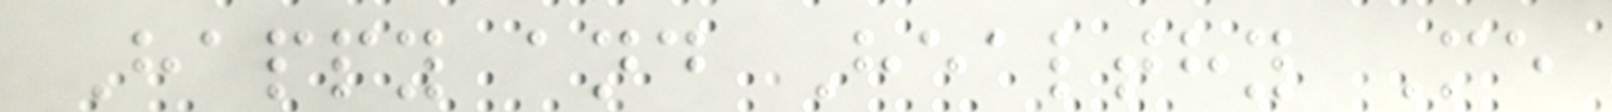Happy and Healthy Me
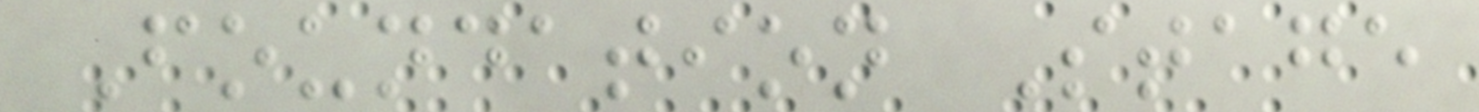Foundation Stage
